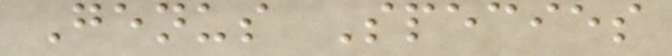Genus Species
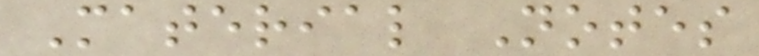Material Notes
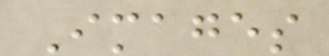Images
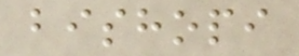bishopi
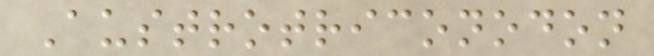Austrotriconodon
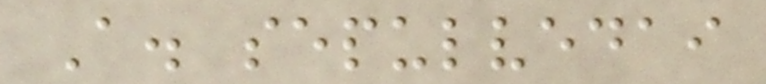A. sepulvedai
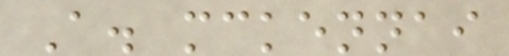A. mckennai
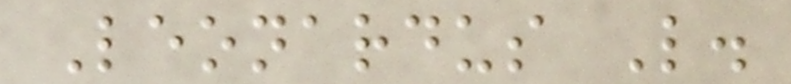Leonardus L.
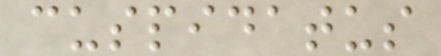cuspidatus
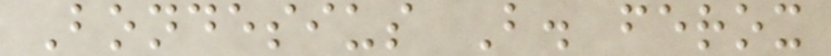Bondesius B. ferox
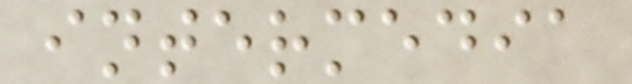intermedia
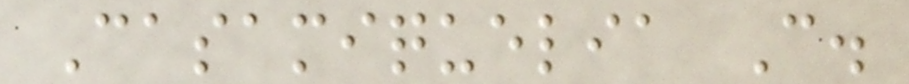Casamiquelia C.
